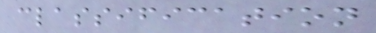classification
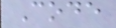Code
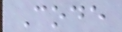Code
